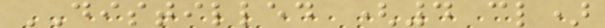DISTILLED (4 cl)
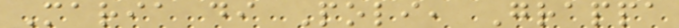Maria di Poli, Grappa
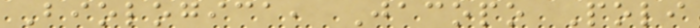Biologica, Jacopo Poli
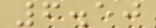6.50
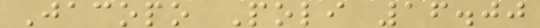Jacopo Poli 16.00
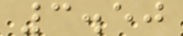3.50
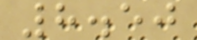8.50
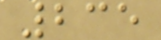235
